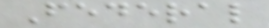Federal
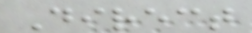Direct
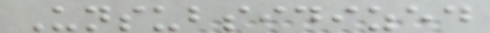Unsubsidized
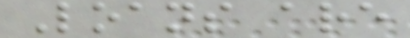Loans are
